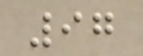97
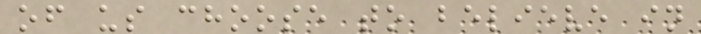of us choose to believe in
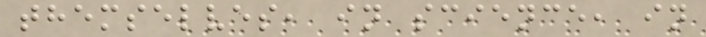themselves, in science, in
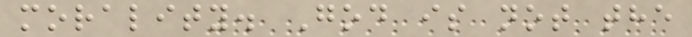morality. God is not the
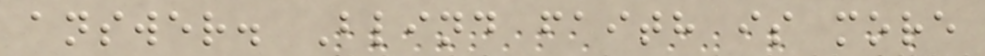answer. Blind faith is more
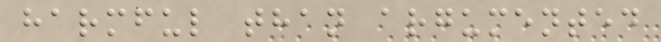harmful than argumented
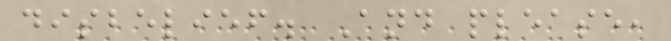disbelief. And please,
